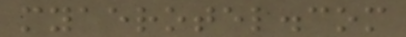myaerotel.com
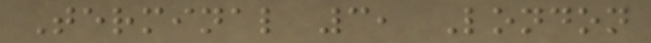Terminal 3, London
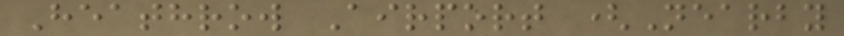Heathrow Airport (Nearby
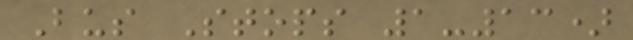Bus Stops 1-13)
